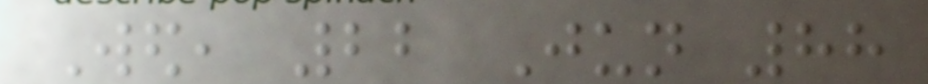Wed, 22 Jun 88
